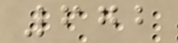672
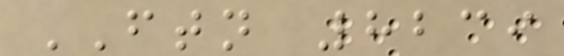FTN 8239
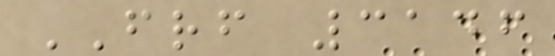FRF 3146
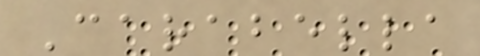Carabella
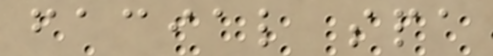facial spa
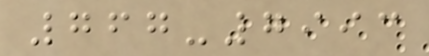767-7993
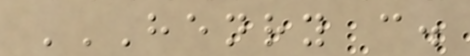HENRY C.
